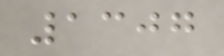1307
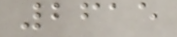2615
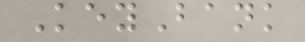KeyBank
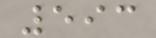593
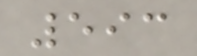593
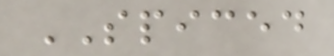SPICED
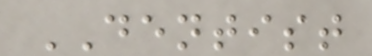DENTIST
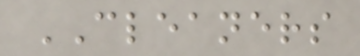CLEANERS
